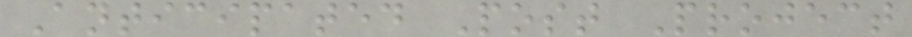Anticipated Post Project
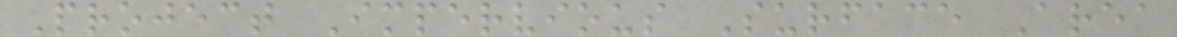Project Impervious Surface Area
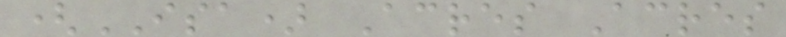(ISA) Acres Acres
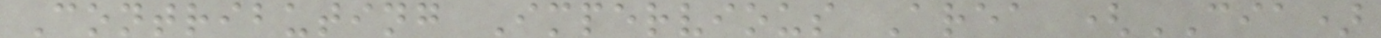Contributing Impervious Area (CIA)
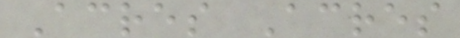Acres Acres
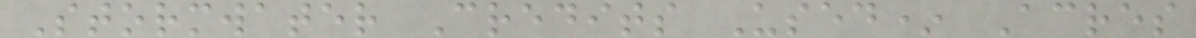Stormwater Credits Used* Acres
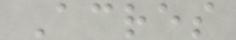Acres
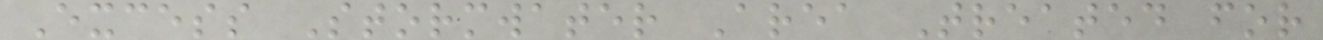Excess Stormwater Area Treated for
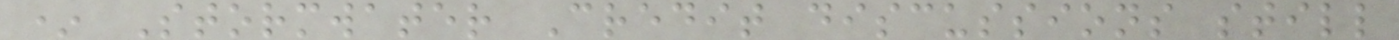* Stormwater Credit discussions still
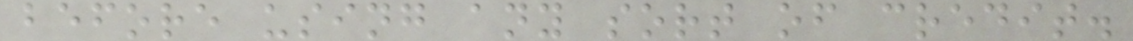before using any sort of credit.
